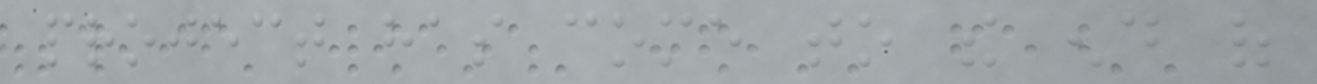project has come to the end of
